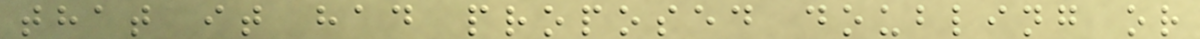that it had proposed doubling or
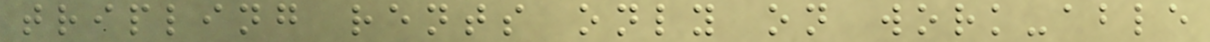tripling rents only on work-able
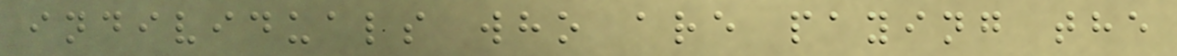individuals who are paying the
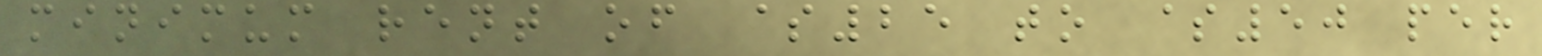minimum rent of $25 to $50 per
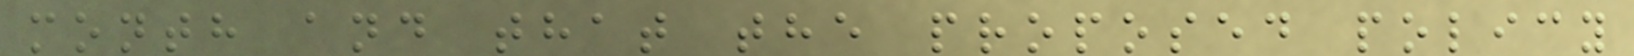month and that the proposed policy
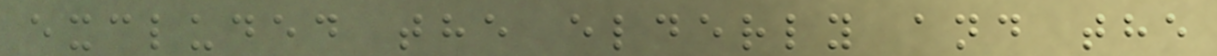excluded the elderly and the
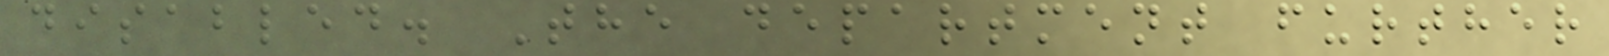disabled. The department further
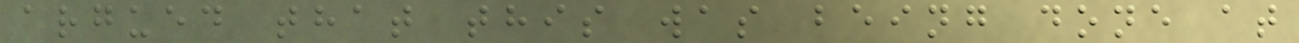argued that this was being done at
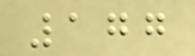177
